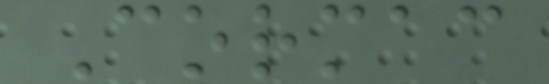Cormac
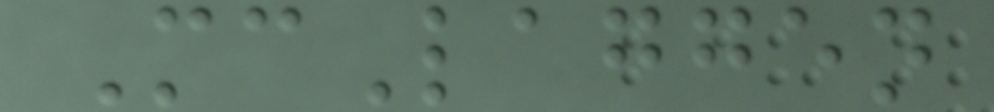McLaggen
